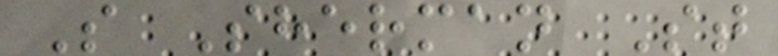S Sherman St
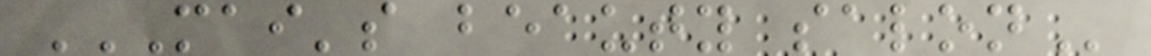MAI'S BEAUTY SALON
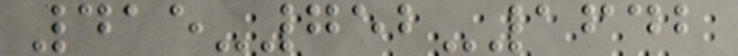415-752-1642
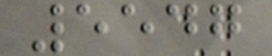5547
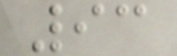93
